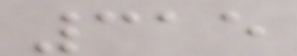315
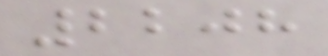2208
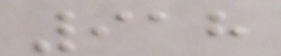918
